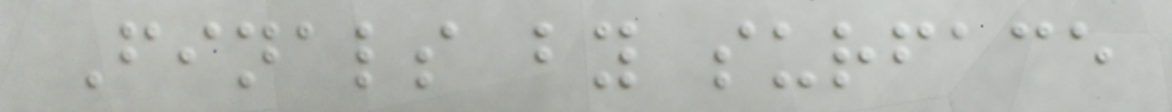Finals by surface
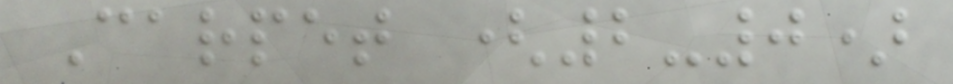Carpet (2-0)
